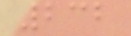232
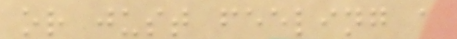or just feeling a
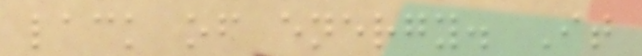lack of energy. It
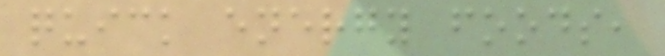quick energy foods,
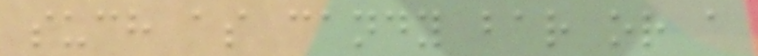such as candy bar or a
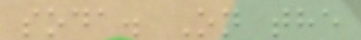soda. On the
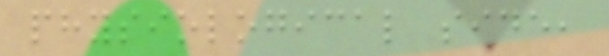physiological side,
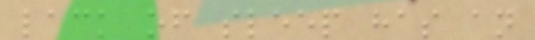lack of sleep has an
